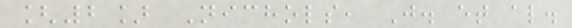[2] Nichols, J. et al.
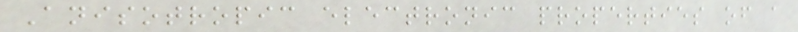Anisotropic electronic properties of a
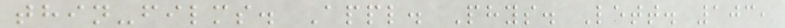thin-films. Appl. Phys. Lett. 103,
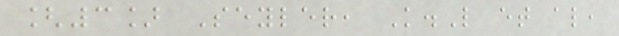[3] Seyler, K.L et al,
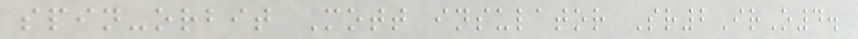spin-orbit Mott insulator Sr2IrO4.
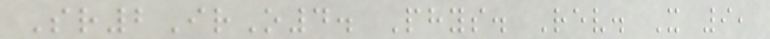Sr2IrO4. Phys. Rev. X 9,
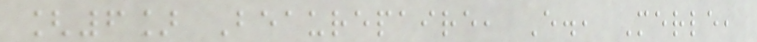[6] Beaurepaire, E., Merle,
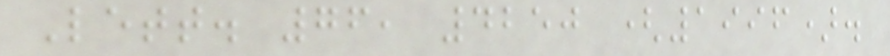Lett. 76, 4250 (1996).
